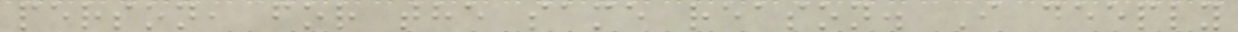person, for the same reason. I deeply
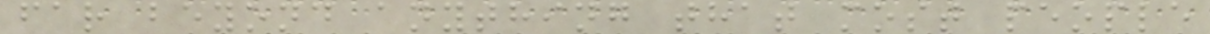far beyond anything that most people
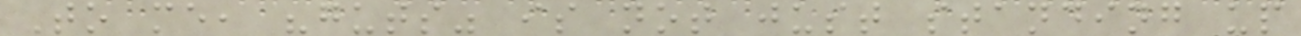To me, "guts" is not just standing up
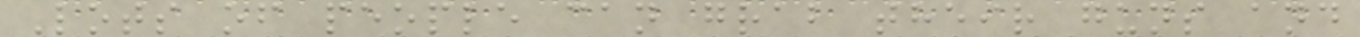Lots of people can grab their guns and
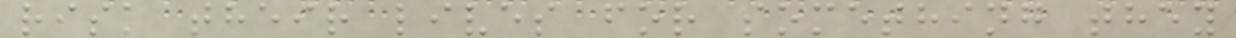risk their lives for something they
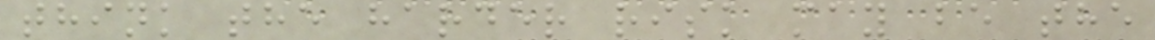think the harder risk may be the
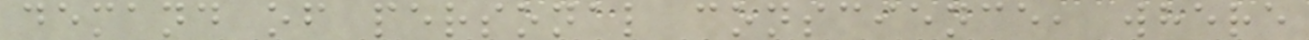demand of personal conscience, where
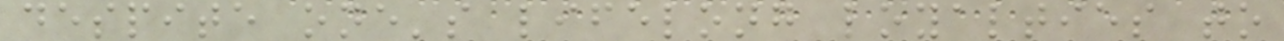despite one's lifelong loyalties to
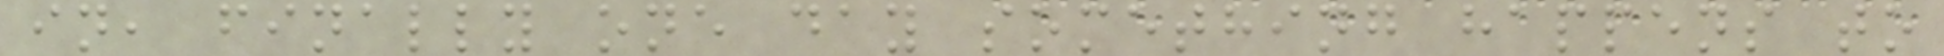in, finally one day something happens to
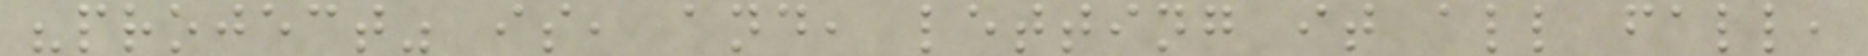"project" is, and, letting it all fall,
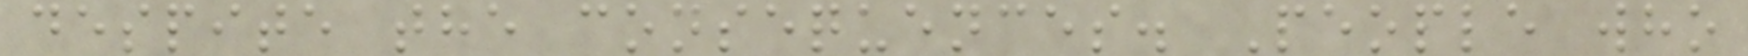despite the consequences. People who
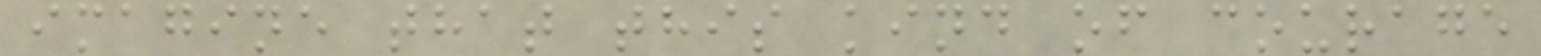imagine that this kind of courage
